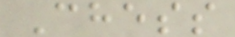Chess
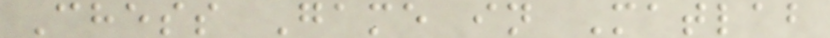Chess Game in Matlab
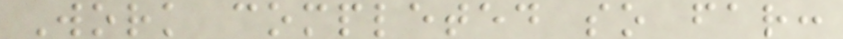Work completed so far:
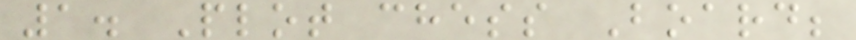1. Plot chess Board;
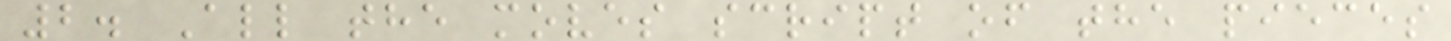2. All the moves script of the pieces
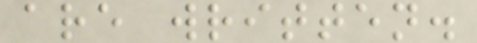are written.
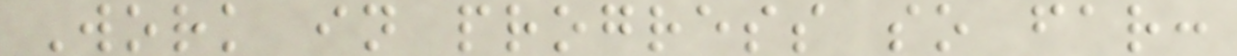Work in progress so far:
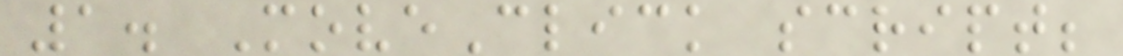1. MoveClick script;
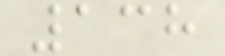138
